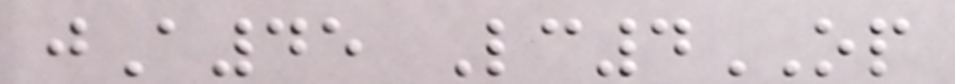jA45 Lc4OP
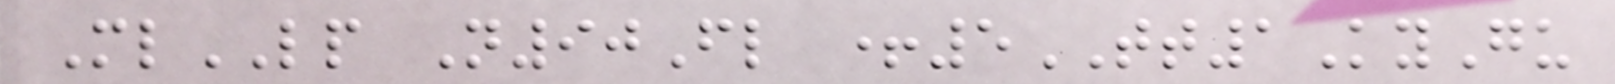MlLP N90Fl +5TT1KyGu
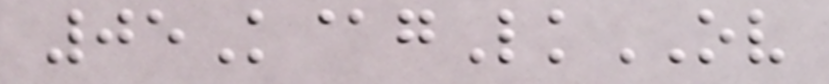05K@gLkOV
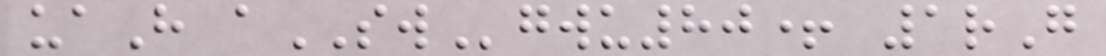uaH aSWgwu80+ 1rG
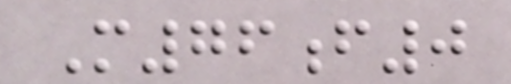M76f0
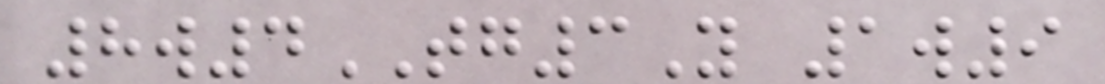8w4TG3Y 1w9
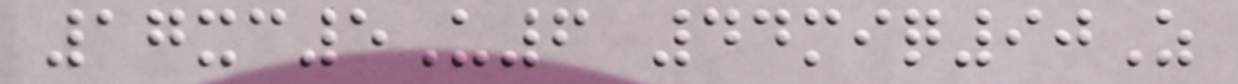17xc5U6 44miq90Z
